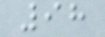98
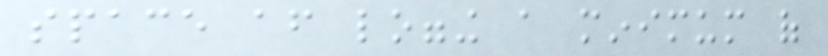space after logging a minimum of
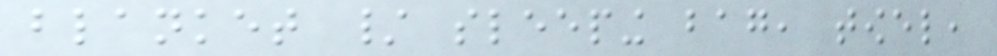blanket / sleeping bag, towel,
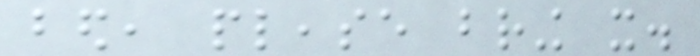bed, please bring it.
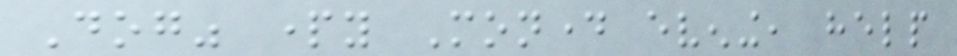Dog" party Monday evening, help
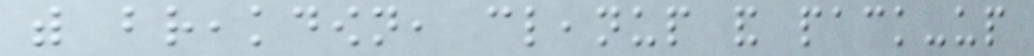with breakdown, cleanup and pack-up
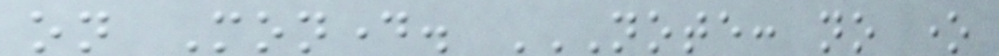on Monday. NOTE: NO ONE
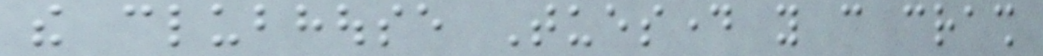the clubhouse Tuesday you can crash
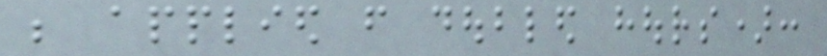be applied from doubled hours):
